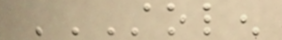STOLEN
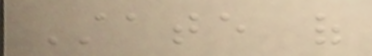State of
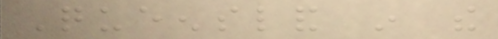Queensland in the
